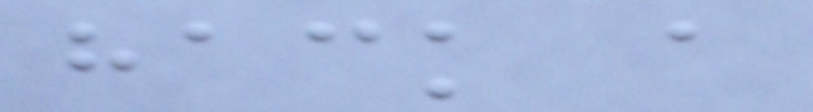hack a
